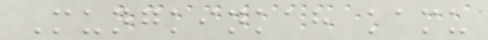Mungkinkah kamu
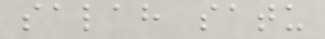salah satu
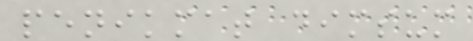penikmat dimsum
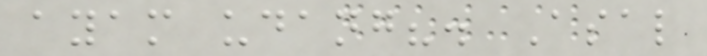ayam udang?. Asal
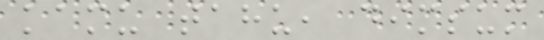kamu tahu, dimsum
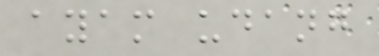ayam udang
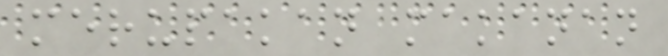merupakan makanan
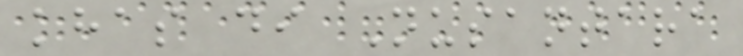khas di Nusantara
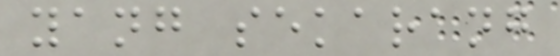yang sekarang
